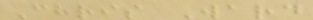Chris Ward
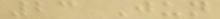23 Jun
